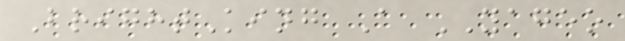BrightKing A YAGEO
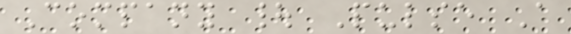Company | Pulse A
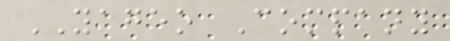YAGEO Company
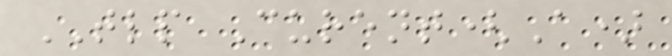TLP Curent(A)
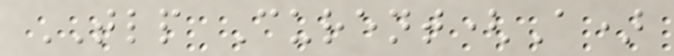TLP Curent(A)
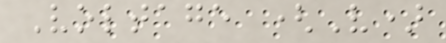Voltage (V)
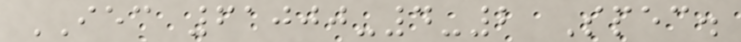IEC 61000-4-2 Spec.
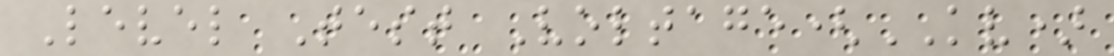Level Test Voltage(KV)
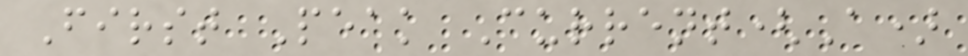First Peak Current(A)
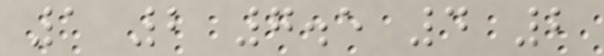1 2 7.5 4 2
